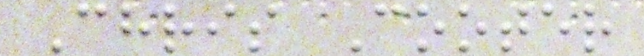Chris Cooter
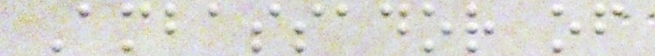Ambassador of
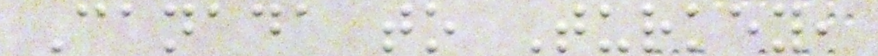Canada to Turkey,
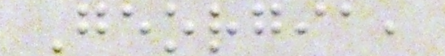Georgia,
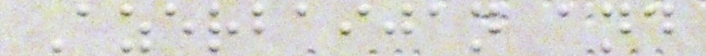Azerbaijan and
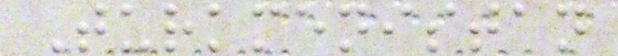Turkmenistan
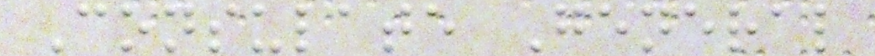Consulate General
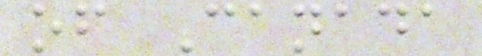of Canada
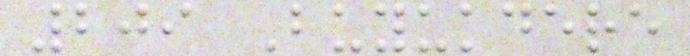209 Buyukdere
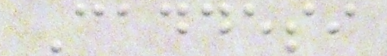Caddesi
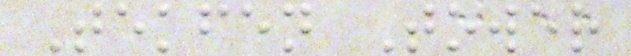Tekfen Tower
